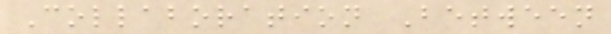Collaboration Between
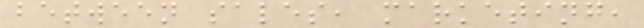between sales, marketing,
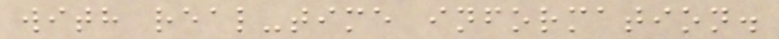with real-time information.
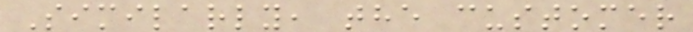Similarly, the customer
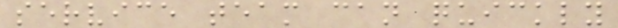service team can quickly
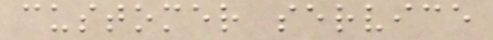customer service
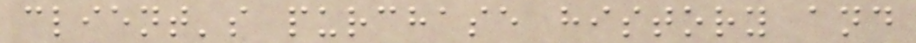client's purchase history and
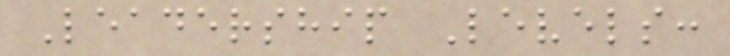Leadership Levels:
